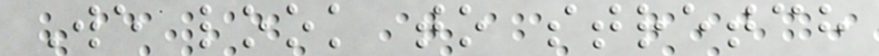We look to stretch
